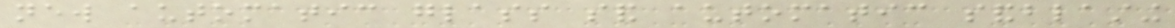new automatic glass sand automatic sandblasting
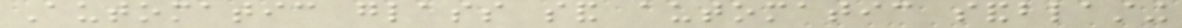Automatic glass sand automatic sandblasting
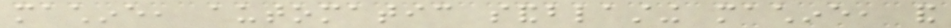machine, automatic sandblasting machine, and
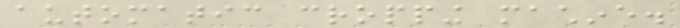automatic cropping machine.
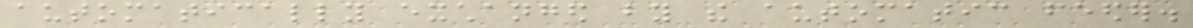automatically exchanged by the automatic feeder.
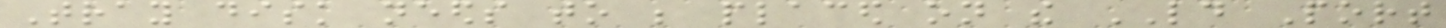Tray disk needs to be placed on the LD Port
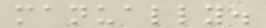manually.
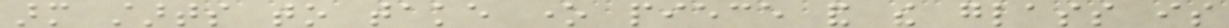arm starts to take one piece and the glass is
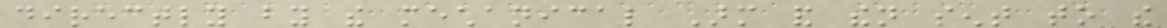directly by the mechanical Arm and then sent to the
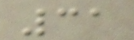31
